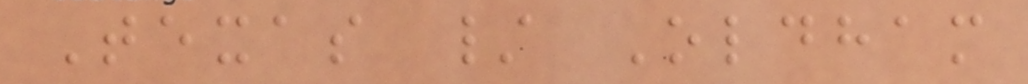Texas / Oldham
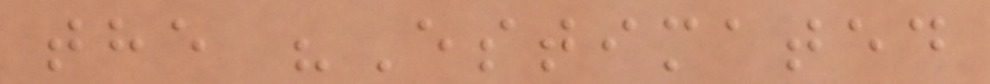the "Estimated
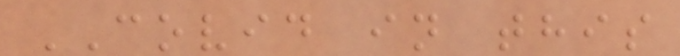COVID in this
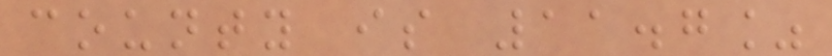county is 11.7%
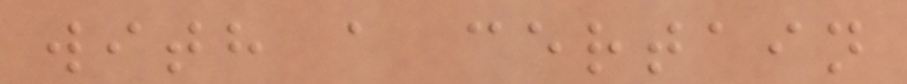with a certain
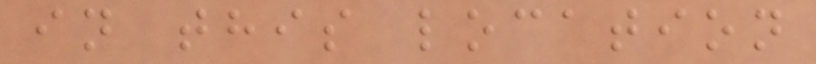in this location
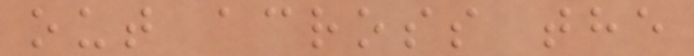out across the
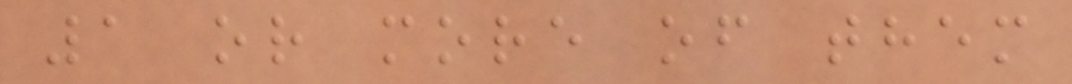1 or more of them
